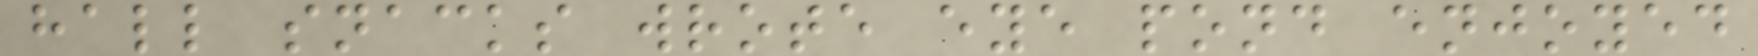hall snacks wrote eye pond enjoyed
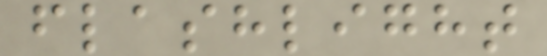flashlight
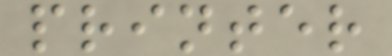printer
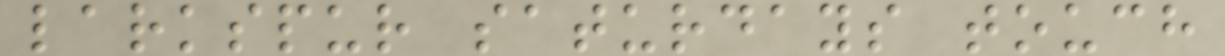larkspur saturdays touch
